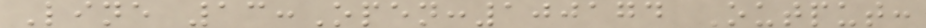Line 13:Open:100174 Output:
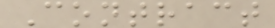Contract
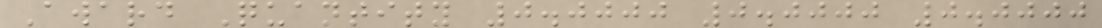Award Quantity 0.0000 0.0000 0.0000
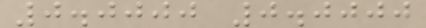0.0000 0.0000
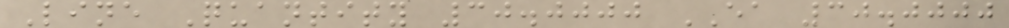Line Quantity 30.0000 EA 30.0000
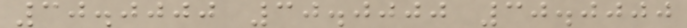30.0000 30.0000 30.0000
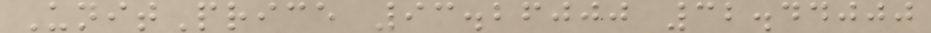UnitPrice 93.26000 32.44000
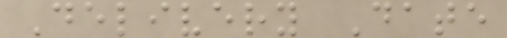Delivery Date
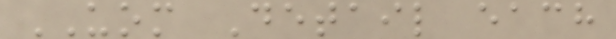UOM Detail each
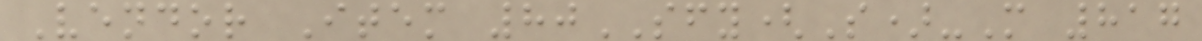Vendor Item 80SFY(S)-M 817
